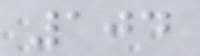104
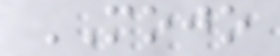MOJO
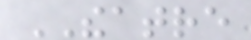THEATRE
